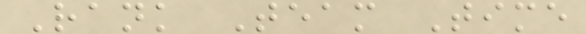Rank Team Time
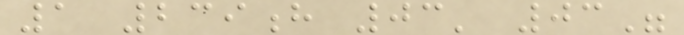1 239h 03' 03"
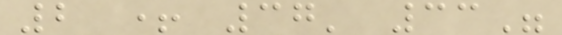2 + 37' 33"
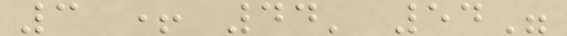3 + 44' 54"
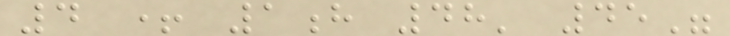4 + 1h 48' 45"
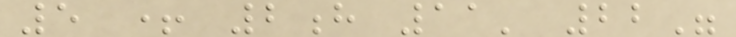5 + 2h 11' 22"
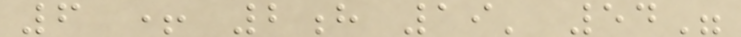6 + 2h 19' 54"
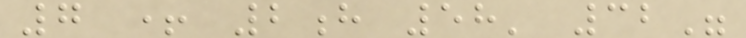7 + 2h 58' 32"
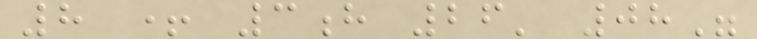8 + 3h 26' 08"
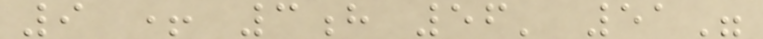9 + 3h 56' 51"
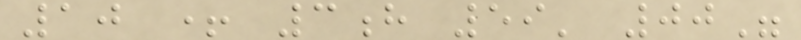10 + 3h 59' 00"
